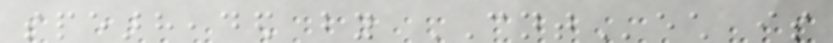spearheaded by CNTech is
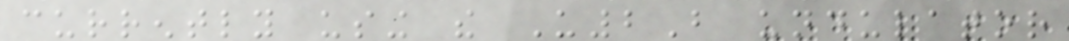currently using the U2B undulator
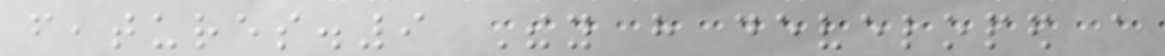features.9 They have developed a
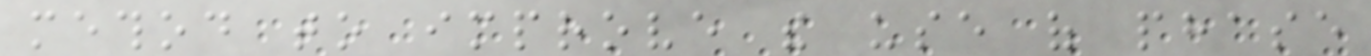method to improve the use of phase
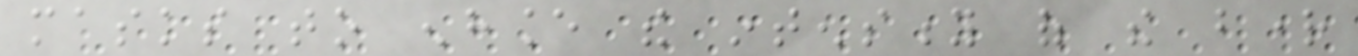masks to enhance the intensity of the bright
